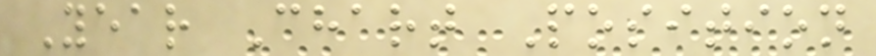Year Chart Position
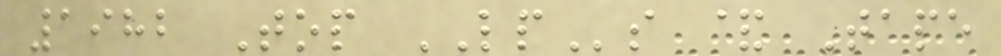1982 Top LPs & Tape
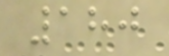180
